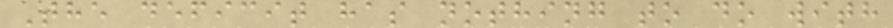The deficit has nothing to do with
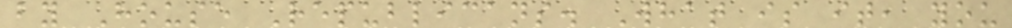by House Republicans. What is it, you
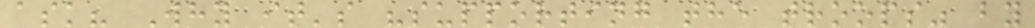ask? Why it's "supporting the troops" by
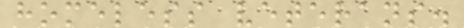homeless veterans.
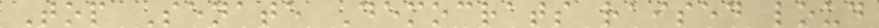Top Senate Democrats raised loud
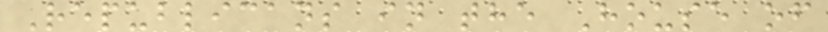Republicans in the House of
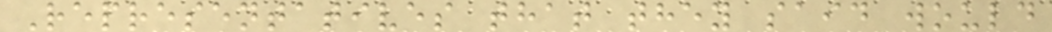Representatives that they said would
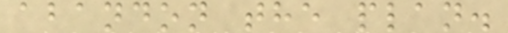abandon the plan.
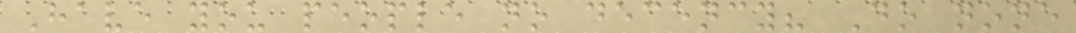Have you people no decency? Do none
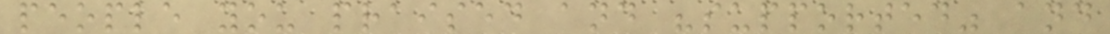people you praised and "supported" and
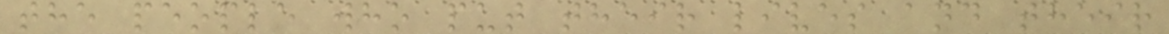the people who put their lives and their
